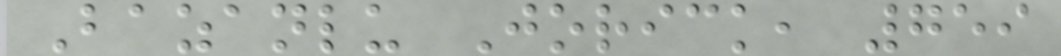Bazanlu Jorick, 759
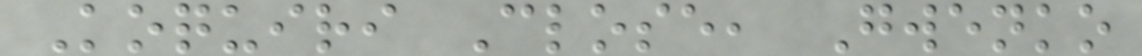Koquiri Close, Gwenko
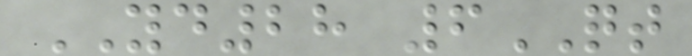YD28 6QT
